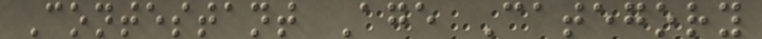Contestant Age Category
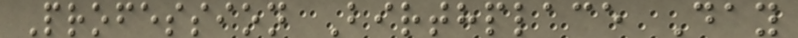Profession Birthplace Day
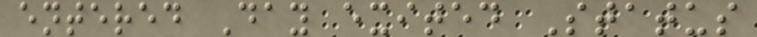entered Day exited Status
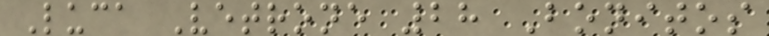Luca Vetrone 28 Bonitos
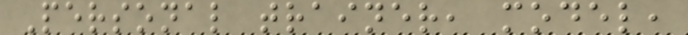Personal trainer, model,
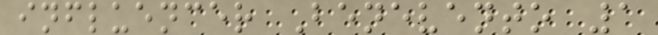influencer Benevento 1
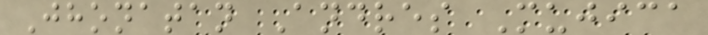Jhonatan Andres Mujica
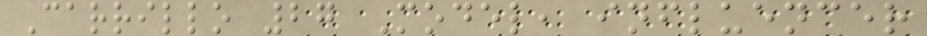Carrillo 27 Model, influencer
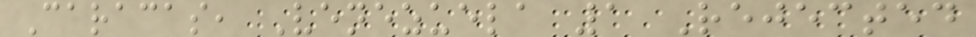Caracas, Venezuela 1 Rejected
